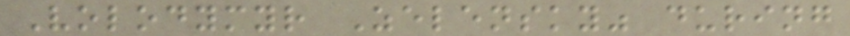Volodymyr Zelensky" during
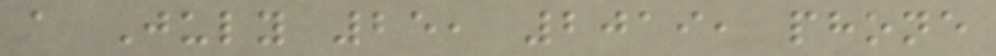a July 25, 2019, phone
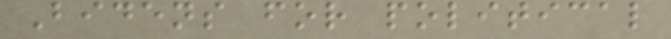Bidens for political
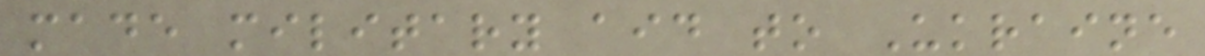made military aid to Ukraine
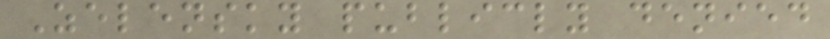Zelensky publicly denied
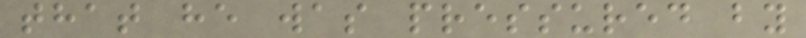that he was pressured by
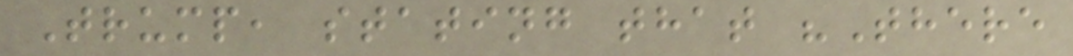Trump, stating that "There
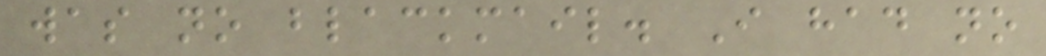was no blackmail. I had no
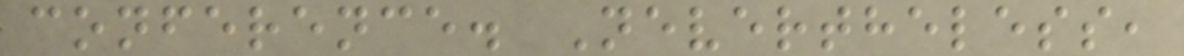conference. Nevertheless,
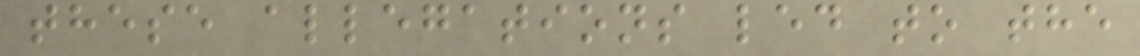these allegations led to the
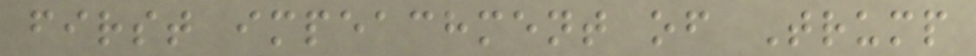first impeachment of Trump
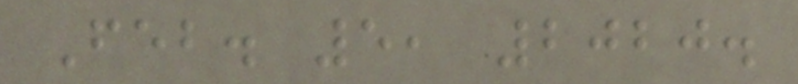Feb. 5, 2020.
